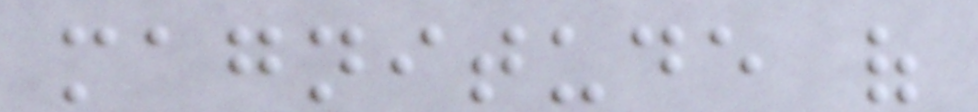magnitude of
